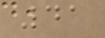41
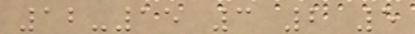12-15 3 2 5
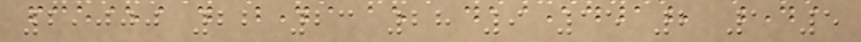2,000 22 23 28 9 15 2 1 5
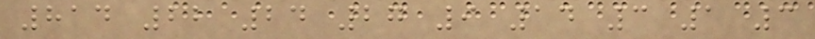814 22 24 27 9 14 3 1 3
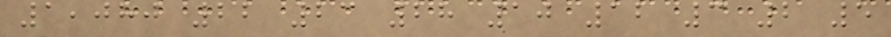1,080 22 23 28 10 12 3 2 5
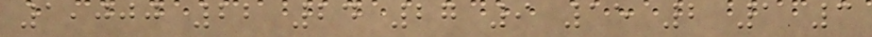1,000 22 24 27 9 15 2 1 3
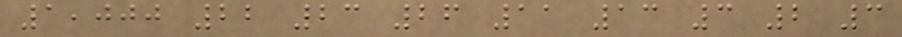1,000 22 23 26 11 13 3 2 3
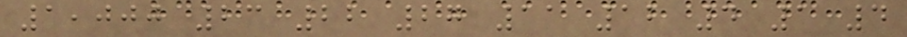1,000 23 22 27 11 12 4 1 4
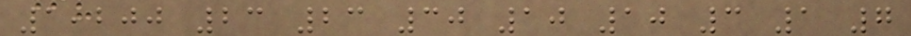1,200 23 23 30 10 10 3 1 7
